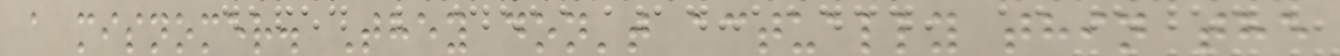a misnomer. They don't actually thin the
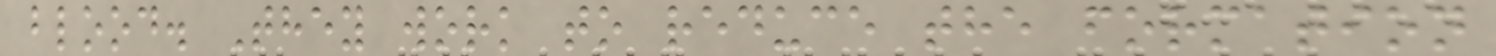blood. They work to reduce the formation
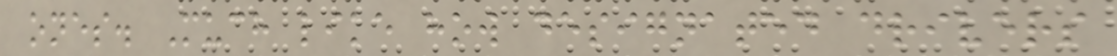ones. Much like how designated drivers
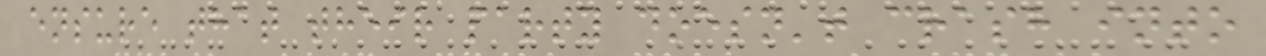ensure that their party doesn't crash into
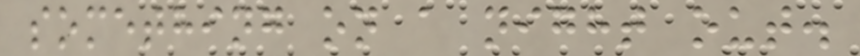something on a night out.
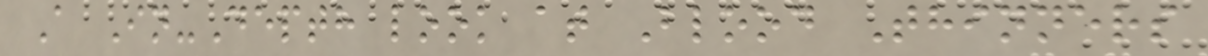A In-Depth look at Blood Thinners
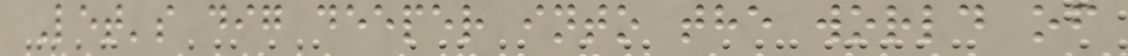Let's dig deeper into the world of
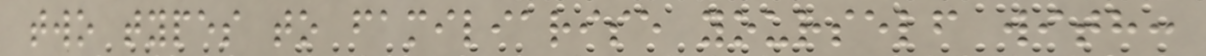two types to familiarise yourself with:
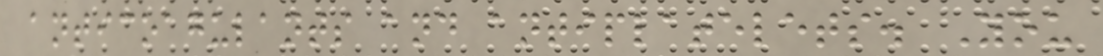anticoagulants and antiplatelets. You
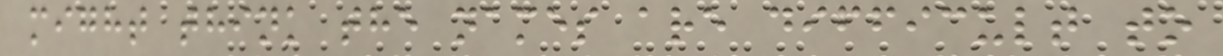might think the names are difficult to
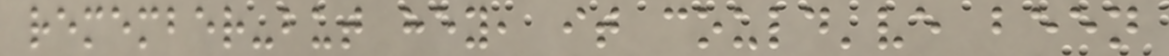remember-but hey, it could've been
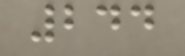244
